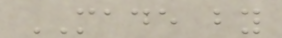MADE by
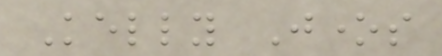Kelly Jones
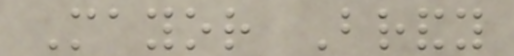Mayor Brandy
